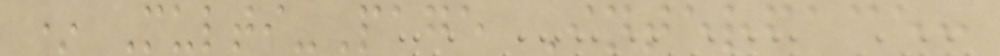* Multi-Page Interface:
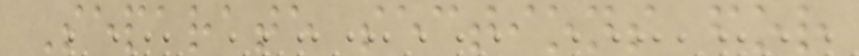Separate sections for
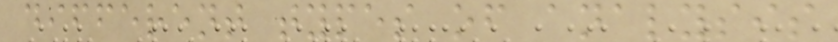different types of analysis
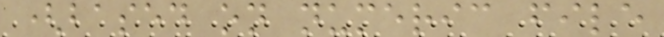(based on numeric file
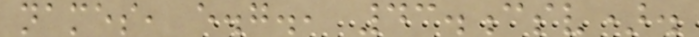names, e.g., 43.csv).
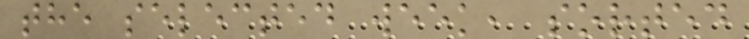the selected week, sorted
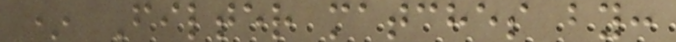* Filter matches by:
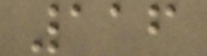116
